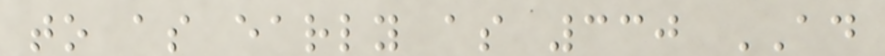to as early as 330 AD
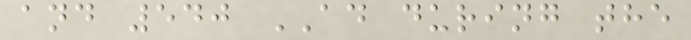and 540 AD during the
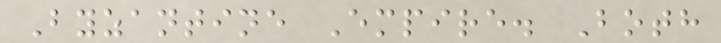Byzantine Empire. Both
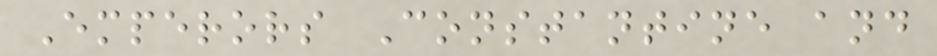Emperors Constantine and
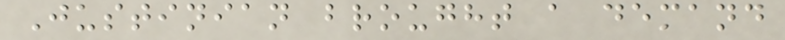Justinian brought a demand
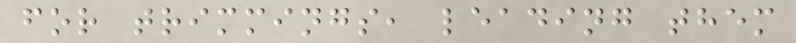for trimmings, leading them
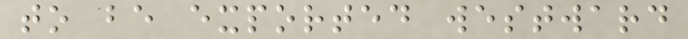to be exported westward
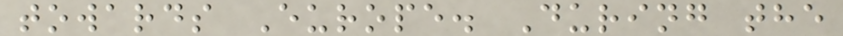towards Europe. During the
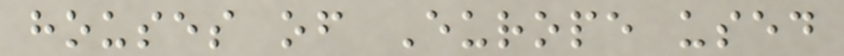houses of Europe used
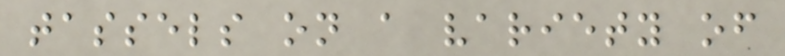tassels on a variety of
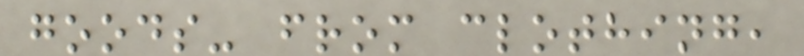goods- from clothing,
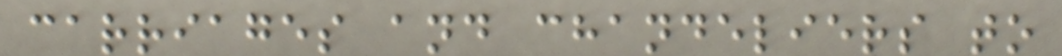carriages and chandeliers to
